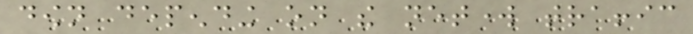down depending on the network traffic
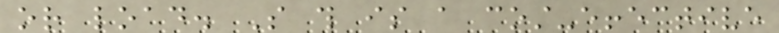or load. So this is a cost-effective
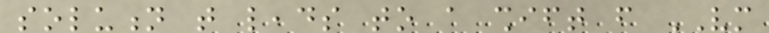solution that leads to a shift from VM
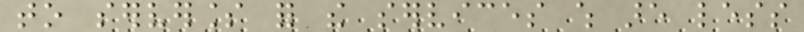to serverless for the services which are less
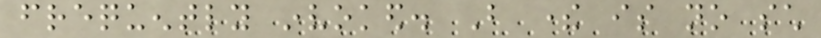frequently invoked. But there is no such
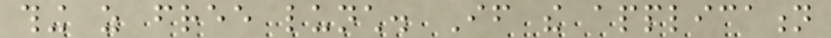thing as free lunch. If the application
